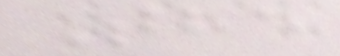The
